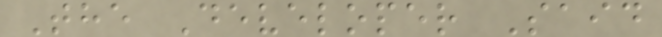The Developer Said
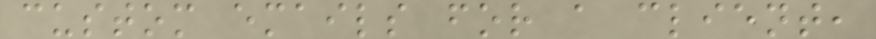custom emails for a client,
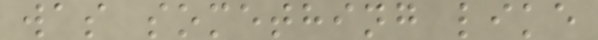was something like
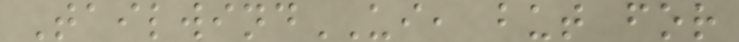TailwindUI, but for
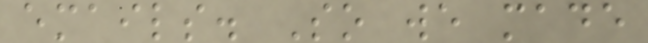emails. So we made
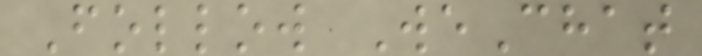Follow WeChat
